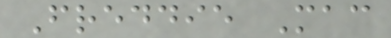Freddie Mac
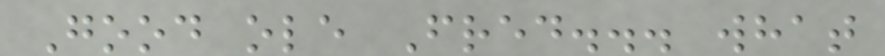Good ole Fred... what
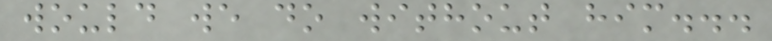would we do without him...
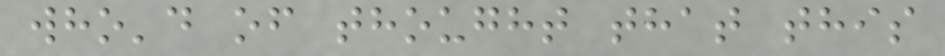who'd of thought that this
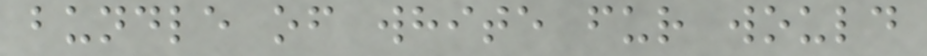bundle of white fur would
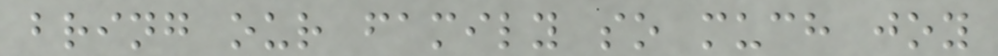bring our family so much joy
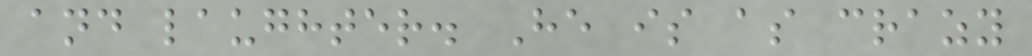and laughter. He is as crazy
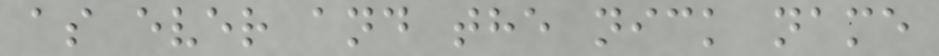as ever and the nick name
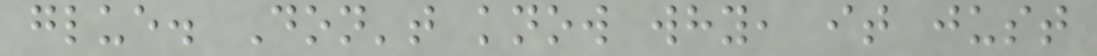glue. Don't know why, it just
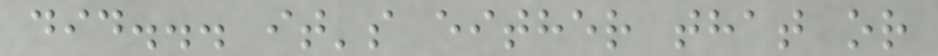did... it's either that or
